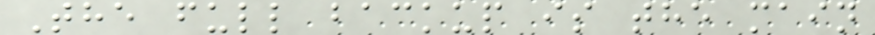The full backup is the main
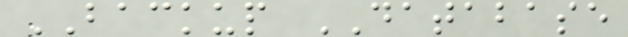BACKUP DATABASE
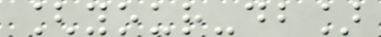[your-db]
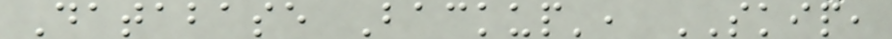Database Backup', SKIP,
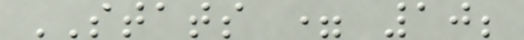STATS = 10;
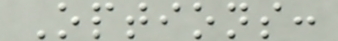Options:
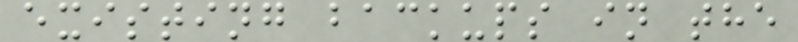existing backups in the
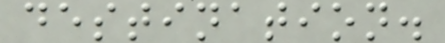destination.
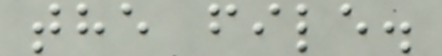the file.
